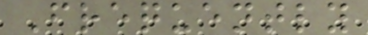Frequently
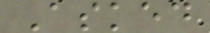Asked
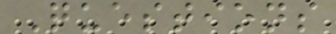Questions
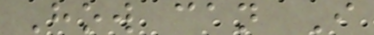How can I
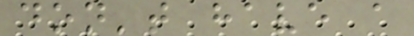don't have a
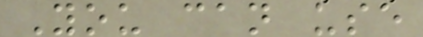You can use
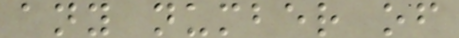any number of
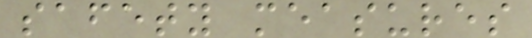safety measures
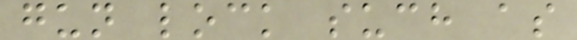gun lock such as
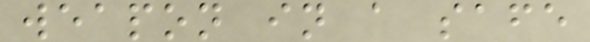weapon in a safe
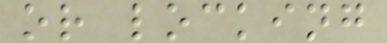or locking
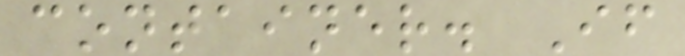container. If
